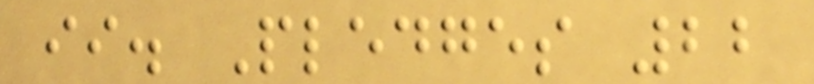ii. Pledges 22
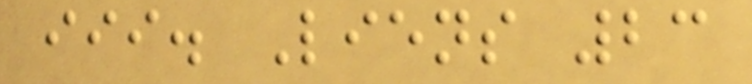iii. Liens 23
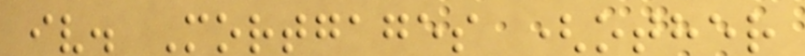iv. Mortgages (other
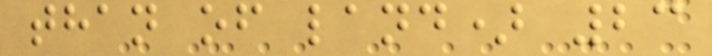than of land) 23
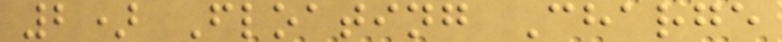2) Floating Charge
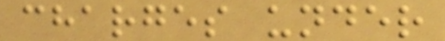charges under
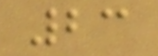23
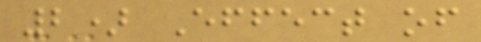2) Effect of
